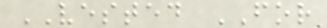VESTED FOR
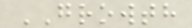GROWTH
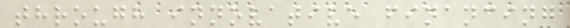through innovative financing
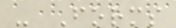- Forms
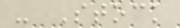- Stock
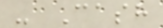- Cash
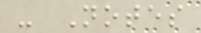- Notes
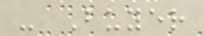- Buyer
